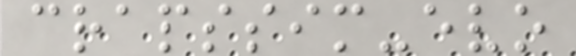crapssim-evo
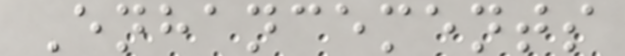Enhancements
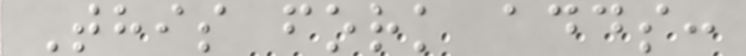This fork adds:
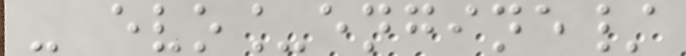- evo_engine/
